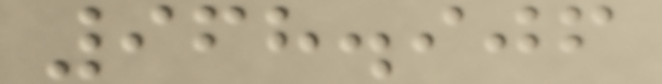968.906
